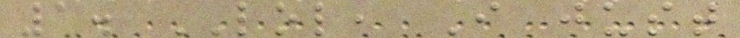1. LOL, I just
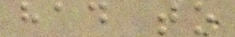had to
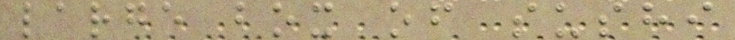large box of sushi
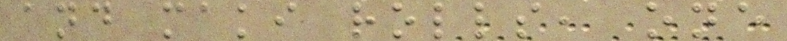and maki rolls, one
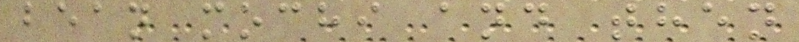bean mochi and then
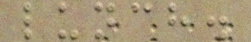lunch.
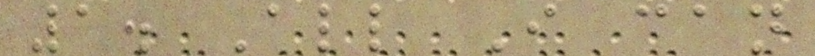1. All I can
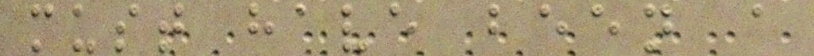must have been a
